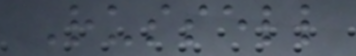Russell
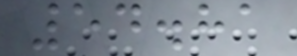54.81
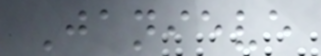Janieve
